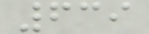639
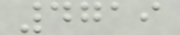4719
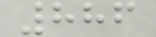886
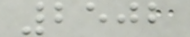2502
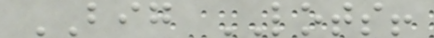BIG LOTS!
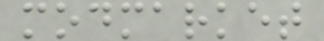modmarket
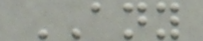ANY
